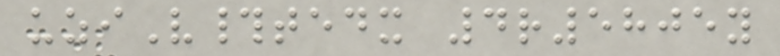uziV#tedx 4r5805y
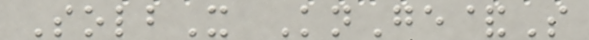SolbX KnGe&S
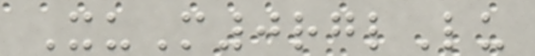XuM0rglLu
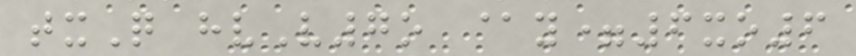txQ hvV7o @y=6xo6
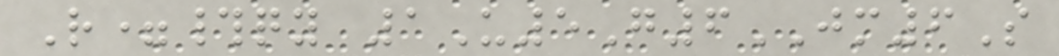R=#qy 1U5G6JM6S
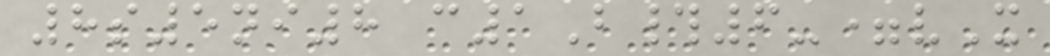8s5ni8 c1B#6-=vX
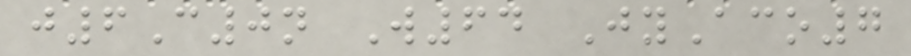j6C0n W64 JyAco7
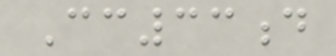Cc33d
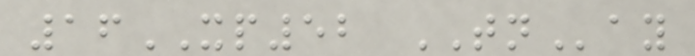16XP52 TNay
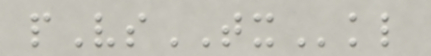pVsTXkl
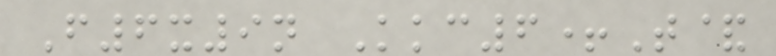F6x9n Kkc6+T&
